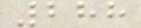288
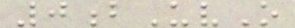0bUvO
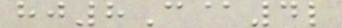hj8C@4l
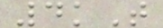4kT
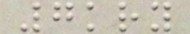7kry
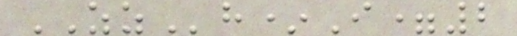ZZh*I=2
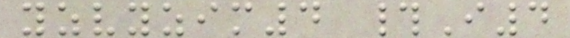yzvyzim4 #I4
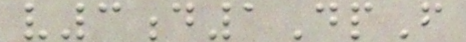v3d1DpF
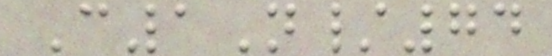C1N/74
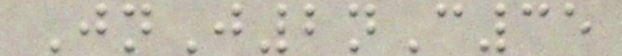JnJ2nC35
